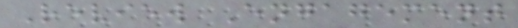Review Engagement
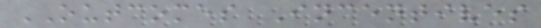OUTCOMES Incentives
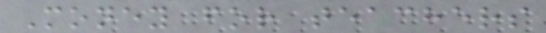Money for teachers
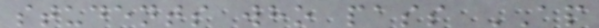students who pass AP
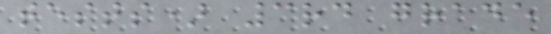tests) 3rd grade
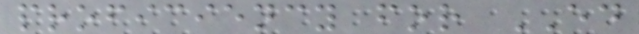proficiency for ED
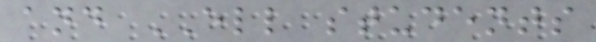and ELL students
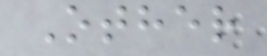Other
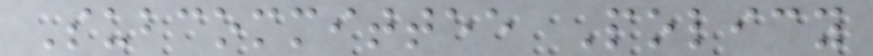Subcommittee Policy
